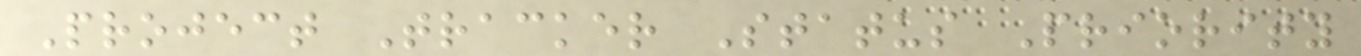Project Tracker Status Priority
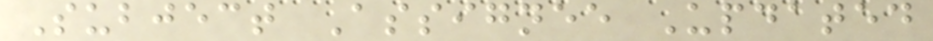Subject Assignee Updated
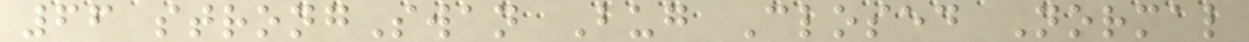66 strongSwan Bug Closed Normal
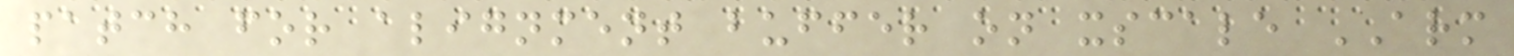patch for alignment buffer on xscale ARM
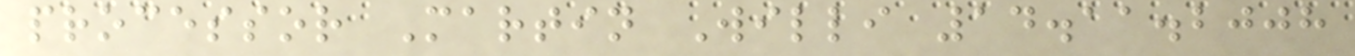processor Martin Willi 14.11.2008
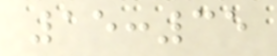15:35
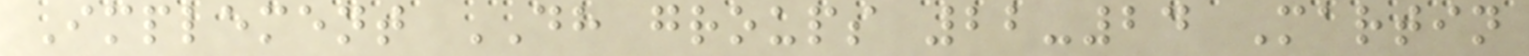Implement DH groups 22-24 Martin
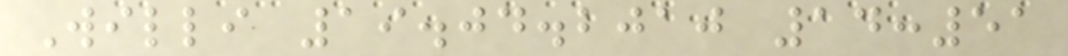Willi 19.04.2010 14:51
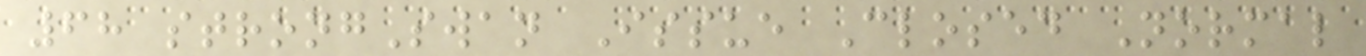68 strongSwan Issue Closed Normal
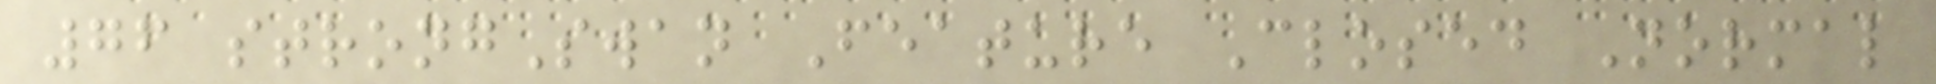76 strongSwan Feature Closed Normal
